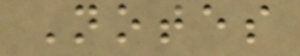Notes
